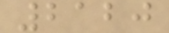2120
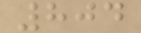804
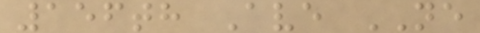156th Ave NE
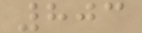803
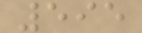595
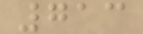713
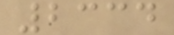2334
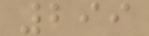299
